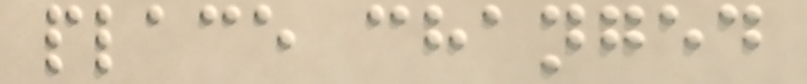place changed
